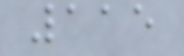115
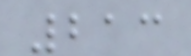213
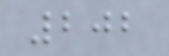202
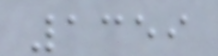1359
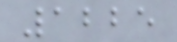1225
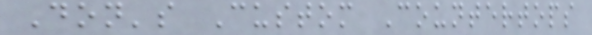Don's Custom Countertops
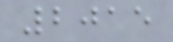2015
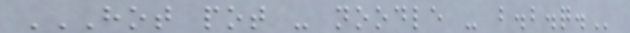HOT POT - NOODLE - B.B.Q.
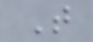T
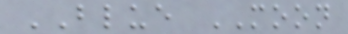BLUE MOON
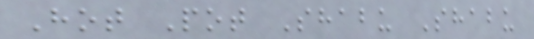Hot Pot Shabu Shabu
